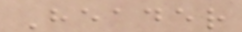Header
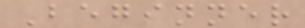Beginner
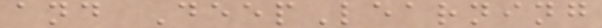and DeepLearning
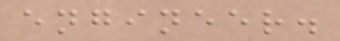engineer.
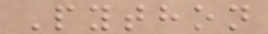Python
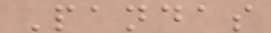Pandas
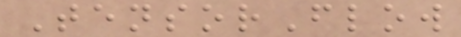TensorFlow
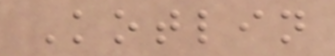Kotlin
